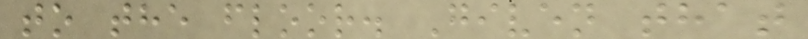to the floor. Given that
